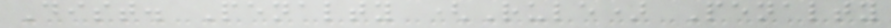Dist. Penalty (Rule) Penalty
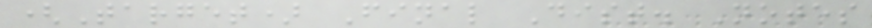(Target) Final Dist. Notes
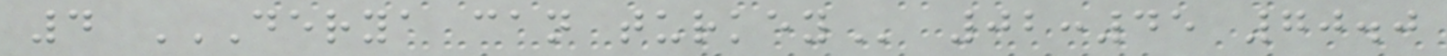4 DERYA CAN TURKEY 02:45 70.0
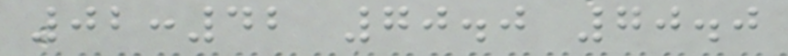02:42 70.0 70.0
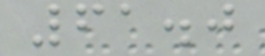61.0
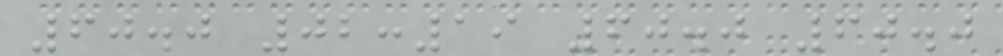60.0 02:19 60.0 60.0
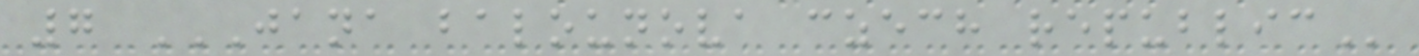7 JANA BALOUNOVA CZECH REPUBLIC
